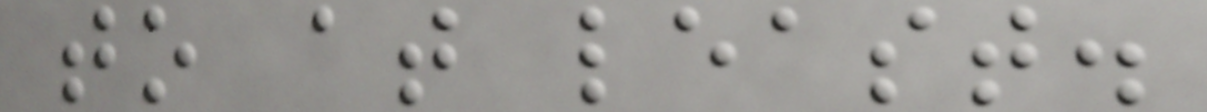to at least.
